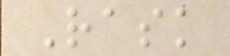Rask
